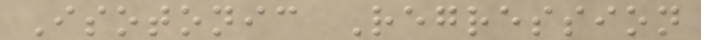Isotonic Regression
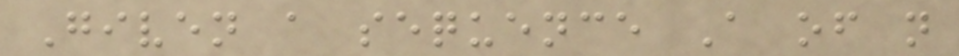Given a sequence A of n
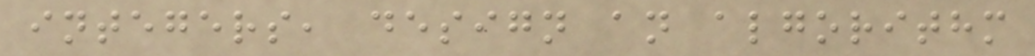integers, design an algorithm
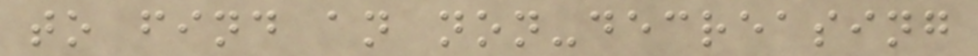to find an non-decreasing
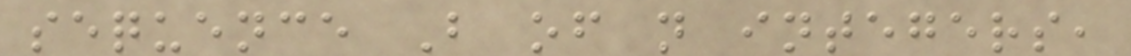sequence B of n integers,
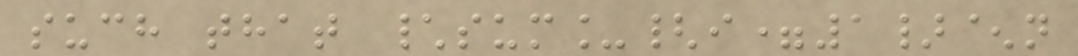such that \sum_{i=1}^n
